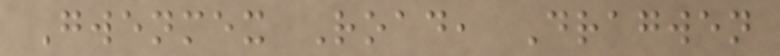Gwenmex Road, Dragwen
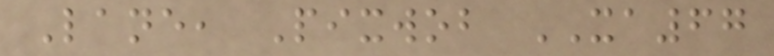Lane, Pixwob XA67
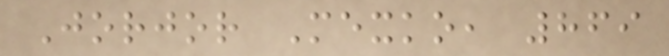Jorjor Mexko, 869
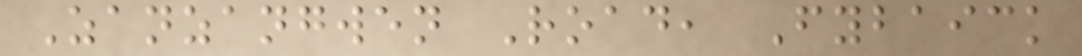Zanzangwen Road, Fybaick
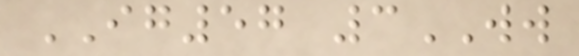IG57 3WW
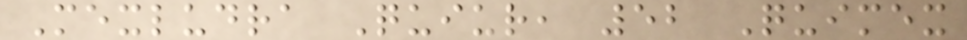Mexludra Quiur, 52 Quimex
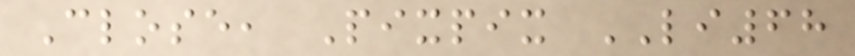Close, Pixpix LI68
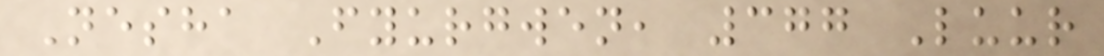Nesha Fyurgwen, 377 Luur
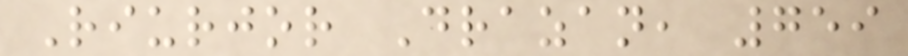Riurjor Drazan, 759
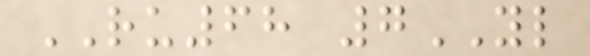RU68 7YL
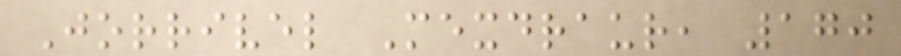Jorrivel Mexdraur, 170
